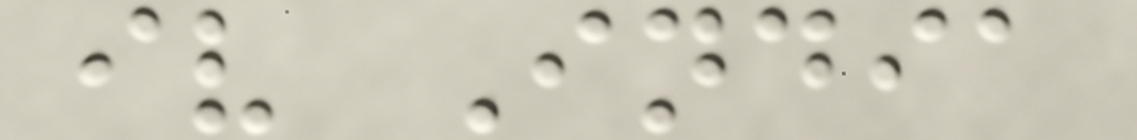iv India
